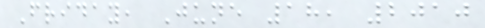Friday, June 18, 2010
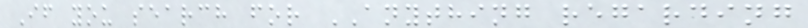If you search for ANYTHING regarding
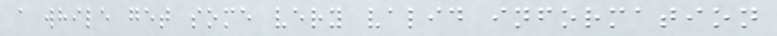a while get some very valid information
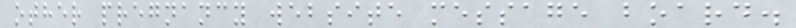other pregnancy website message board.
